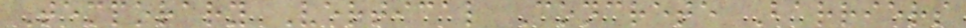Temporary Vertical Concrete Barriers
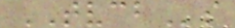TVCBs
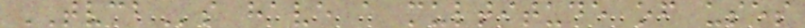TVCBs have a multitude of uses
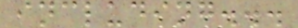including...
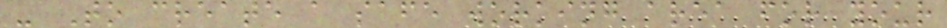- To create a safe working area for your
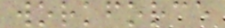workforce
